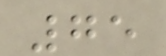75
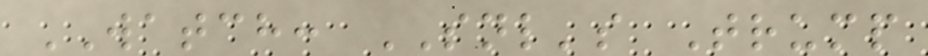WATCH: SNL's Trump
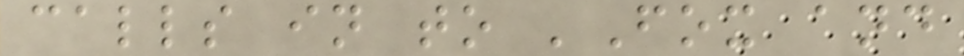calls in to 'Fox and
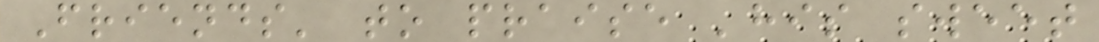Friends' to praise 'his sweet
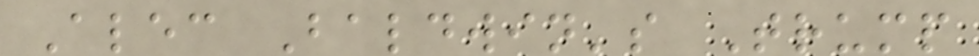Alec Baldwin's Trump
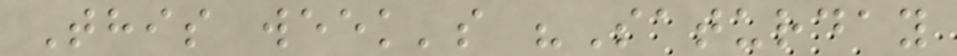This week's "Saturday
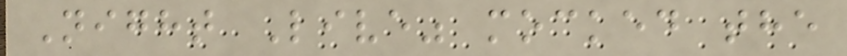Night Live" mocked the
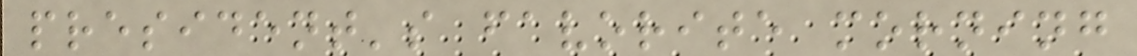president's favorite morning
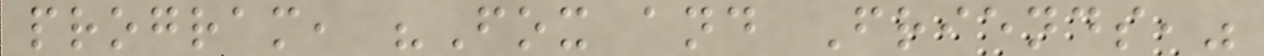program, "Fox and Friends,"
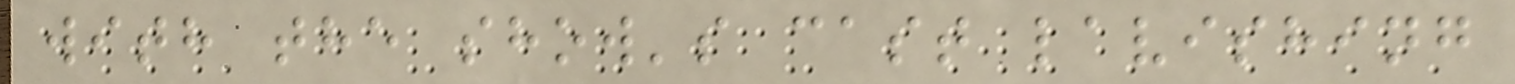with the show's cast lavishing
